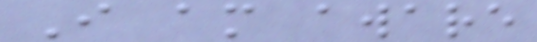I am aware
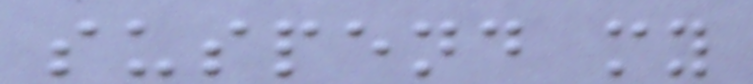suspend my
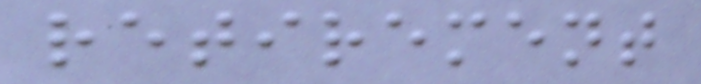retirement
